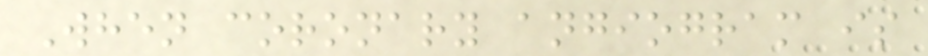When coronary angiogram is
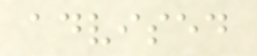advised
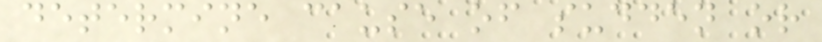determine cause of sudden or
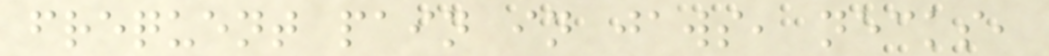frequent pain in jaws, necks,
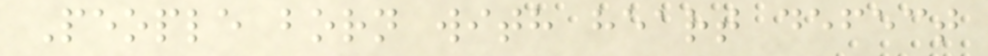People born with heart defect
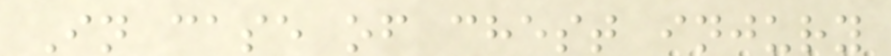In case of chest injury
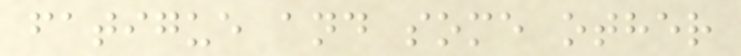fatigue and some other
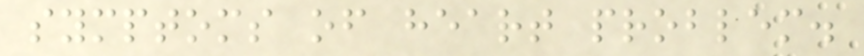symptoms of heart problem.
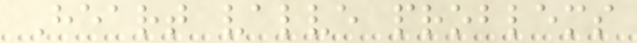Heart valve problems
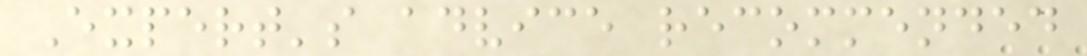Expert's advice recommended
